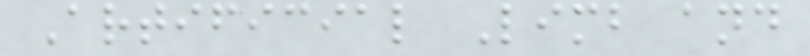Artificial Limb and
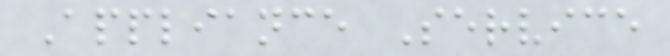Appliance Service
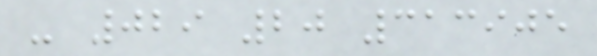- 029 20 313905
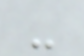-
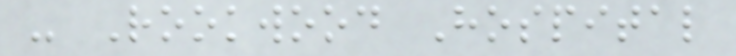- Rookwood Hospital
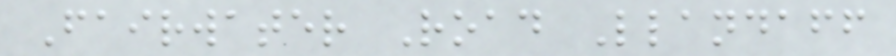Fairwater Road Llandaff
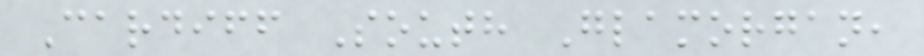Cardiff South Glamorgan,
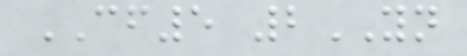CF5 2YN
